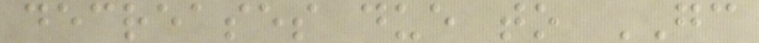decreases due to GC
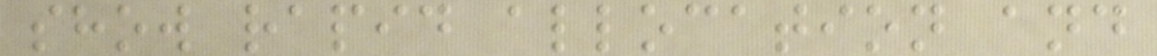show rapid allocation and
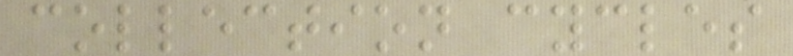collection cycles
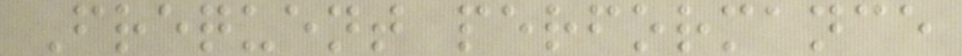Frequent performance
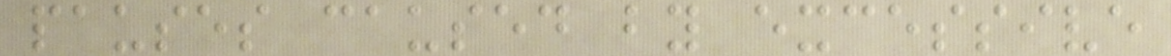pauses caused by excessive
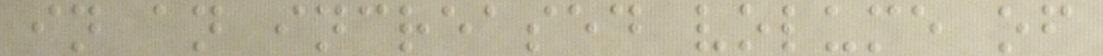in an increased volume of
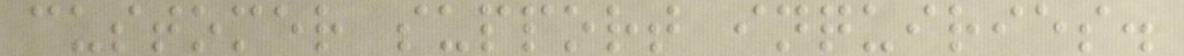customer support inquiries.
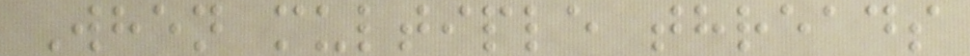When multiple threads
